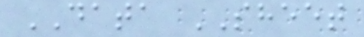DATA SHEET
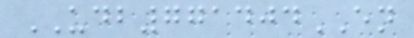UDB771404EN
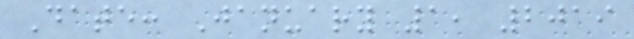Date: January 1, 2019
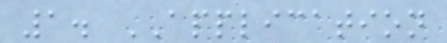1. APPLICATION
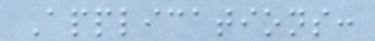Applications:
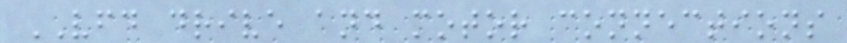VFD drive and motor connections
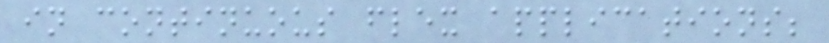in continuous flex applications;
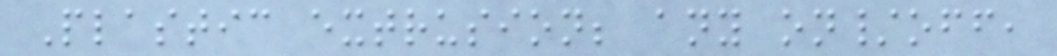Plastic extrusion; any on/off,
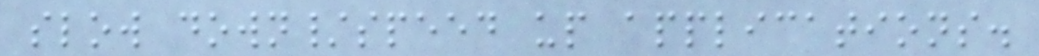slow down/speed up applications.
